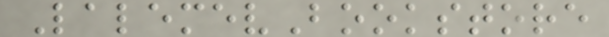LalemevBookstore
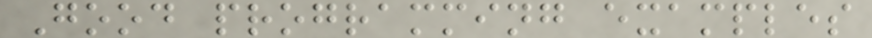Good programming examples
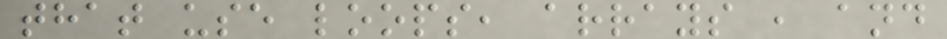that use loops, arrays , and
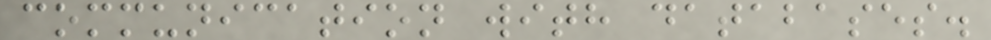communication with databases.
